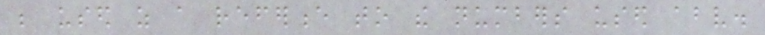be used as a reference to the numbers used above.
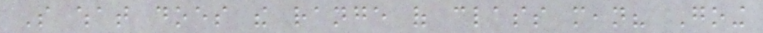So what does the range of class mean? Going
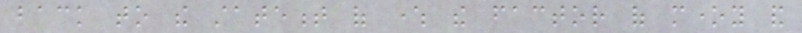back to the statement of where the factor of money and
